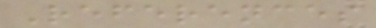References
